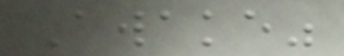Awake"
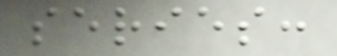series:
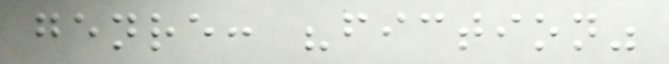genre: "fiction"
